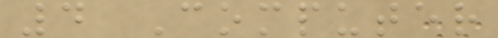4 Computer
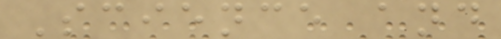Science and
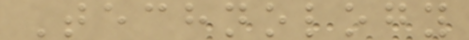Technology
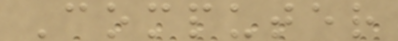Computer
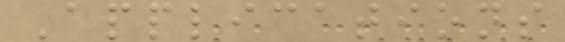Applications
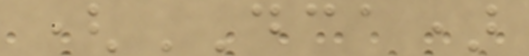(DCA)
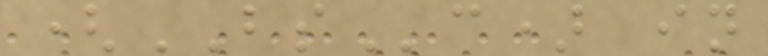(BSc) in
